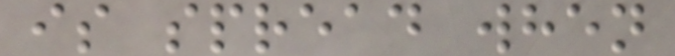is spread when
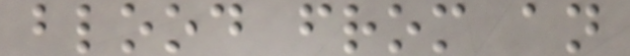blood from an
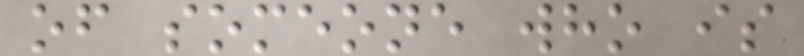of someone who is
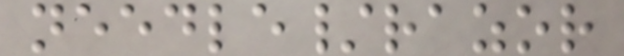needle/razor
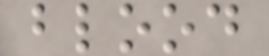blood
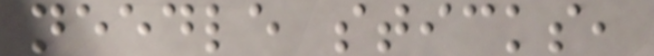needle sticks,
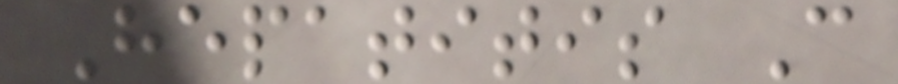Hepatitis C
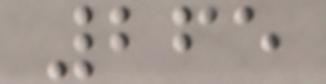265
